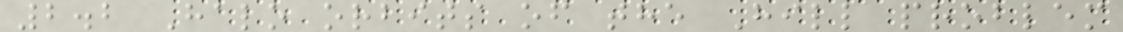2.2 Halo orbits of the Hill problem
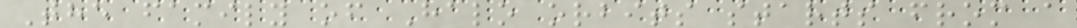The family of Halo orbits starts from a
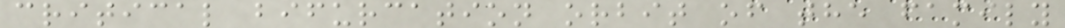critical bifurcation orbit of the family
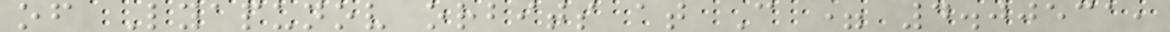of Lyapunov orbits at C = 4.00531,
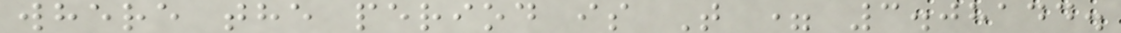where the period is T = 3.08144.
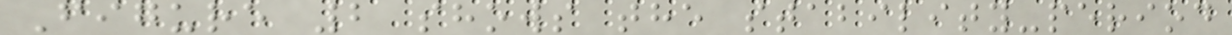Figure 2 shows the stability-period
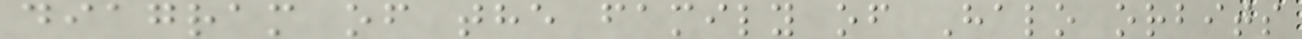diagram of the family of Halo orbits
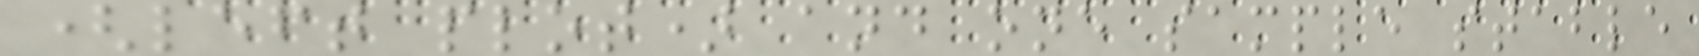(left plot) and one sample stable
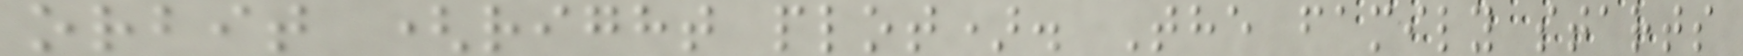orbit (right plot). The family starts
